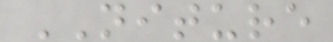NITURE
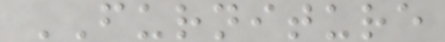FURNITURE
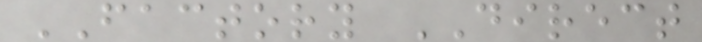FACTORY DIRECT
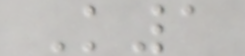K1
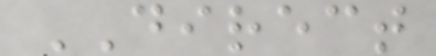DIRECT
